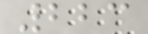223
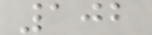102
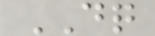DQ
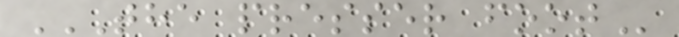THE PRESSER FOOT
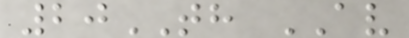20TH AV
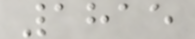1815
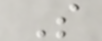S
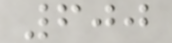600
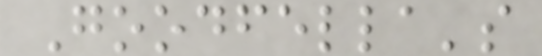Goodfella's
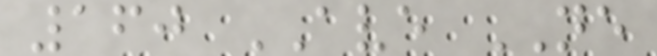160 AVE NE
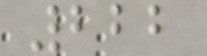222
